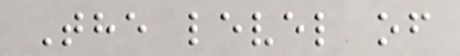The level of
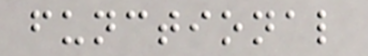functional
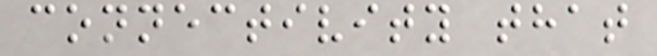connectivity that
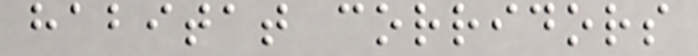habitat corridors
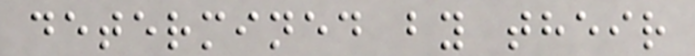determined by their
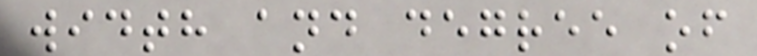width and degree of
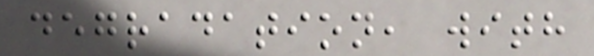degradation, with
